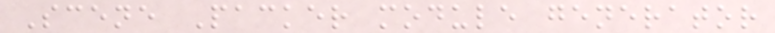Scene Packer module generator
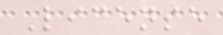License
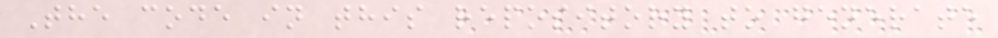The code in this repository to generate
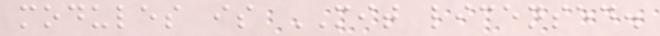modules is MIT licensed.
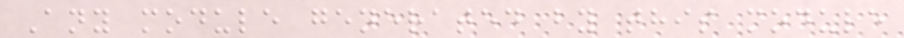Any module generated by this module
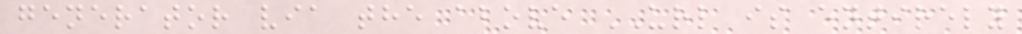generator via the above URL is entirely
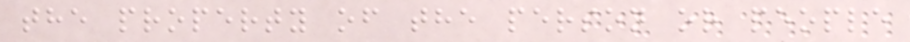the property of the person or people
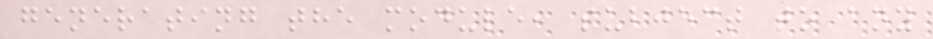generating the module, subject to any
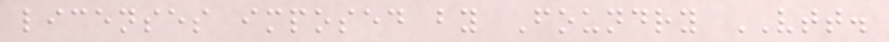licenses imposed by Foundry VTT.
